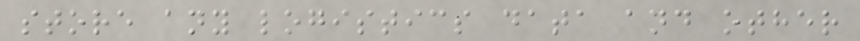store any logistics data and other
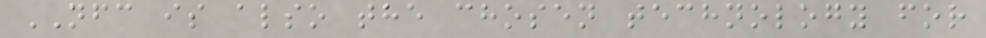NFC is also the chosen technology for
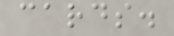cards.
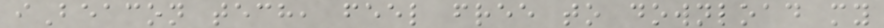iBeacon tech, feel free to download my
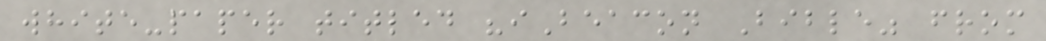white-paper titled "iBeacon Bible" from
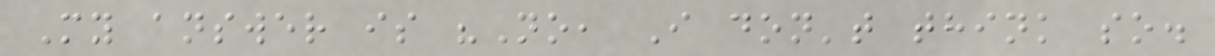My answer is "No, I don't think so.
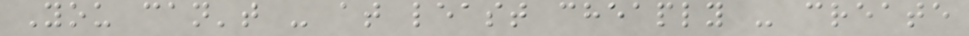You can't - at least cheaply - create
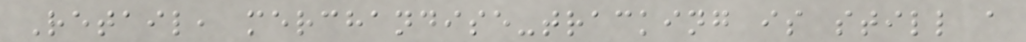Retail, merchandise-tracking is still a
